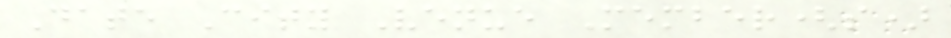Date City Venue Member(s)
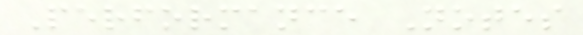Performance Notes
